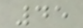45
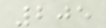205
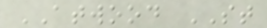ATWOOD ST
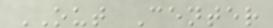OUT Center
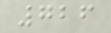726
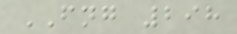FNG 298
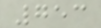753
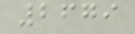2679
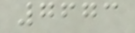7673
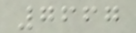7667
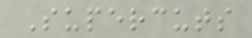Supercuts
